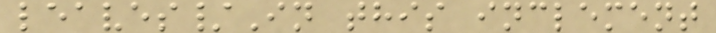leaves/In this inclement
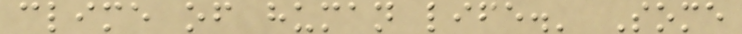clime of human life.' Some
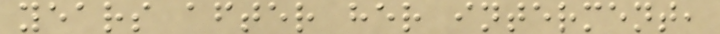years after her interment,
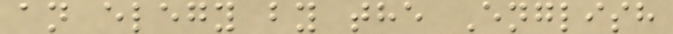an elegy by the English
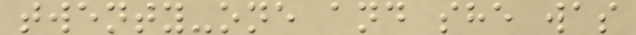twenty-one and she was
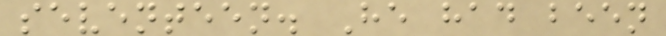seventeen. He had been
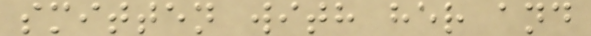smitten with her and
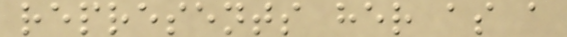represents her as a
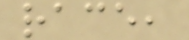race,
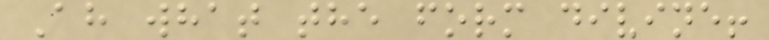Ah what the form divine!
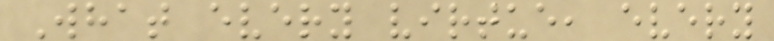What every virtue, every
